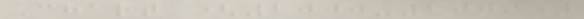Chart (2000-2009)
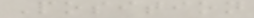Position
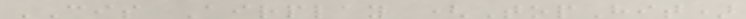CIS Airplay (TopHit)
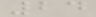24
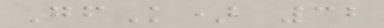GfK) 32
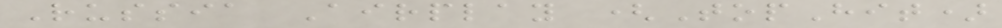Russia Airplay (TopHit)
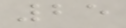25
